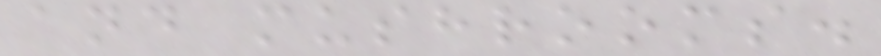and mushrooms.
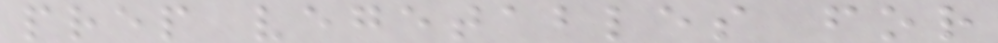prep vegetables for
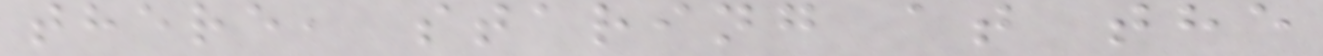there, staring at the
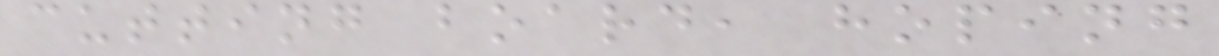cutting board, hoping
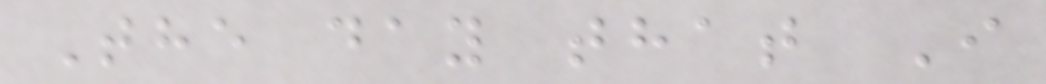The day that I
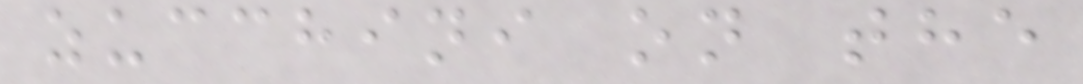zucchini on the
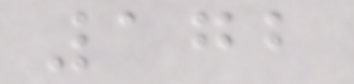172
